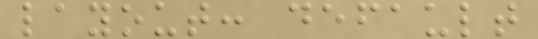layout: default
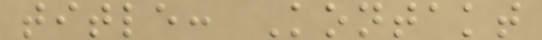title: Kontakt
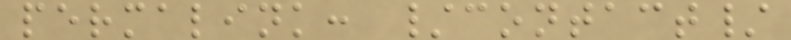permalink: /contact/
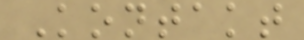Kontakt
